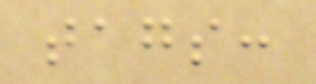tags:
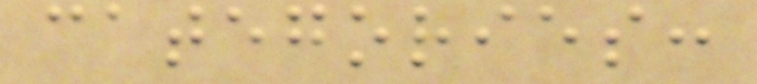categories:
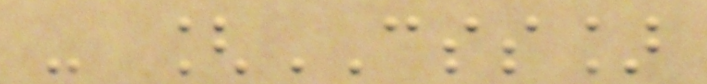- [CSS]
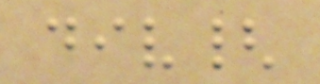div{
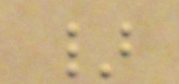}
